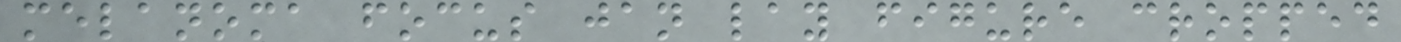melanoma focus jan lay figure cropped
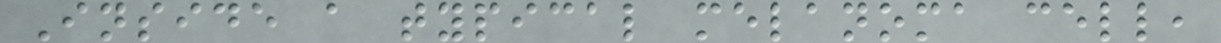Inside a typical melanoma cell,
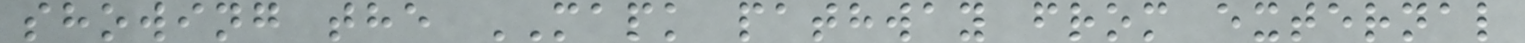showing the MAPK pathway from external
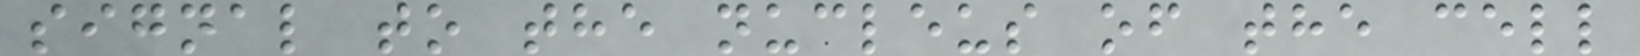signal to the nucleus of the cell
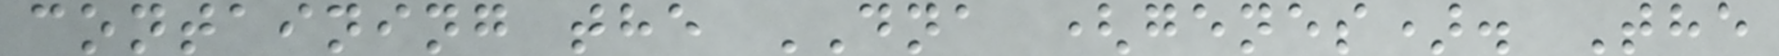containing the DNA (genes). The
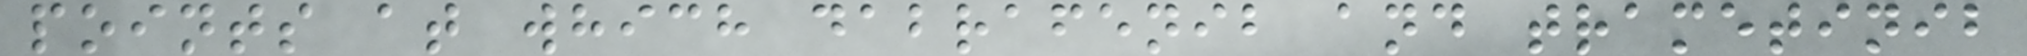points at which dabrafenib and trametinib
